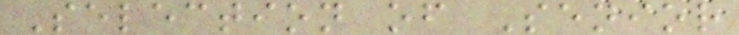Selection of Senior
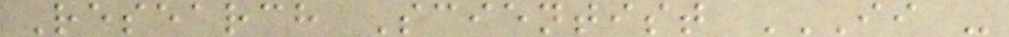Research Scientist II -
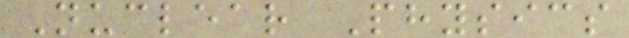Nuclear Physics
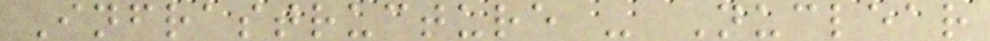Infrastructure - Nuclear
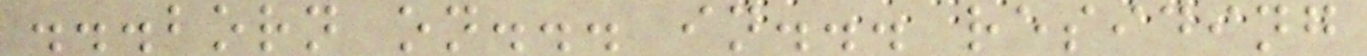...born on... in... residing
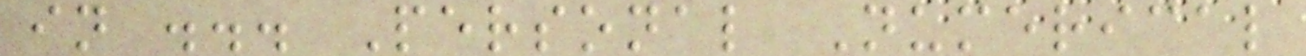in ... Personal Numerical
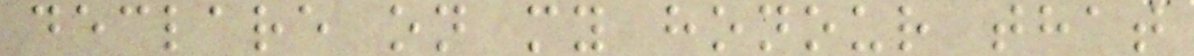declare on my honour that
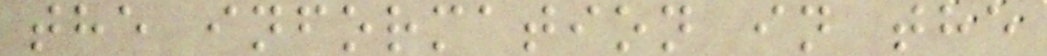the information in the
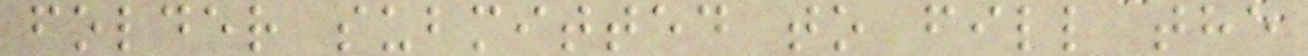folder submitted to fill the
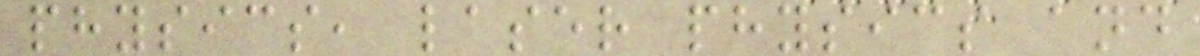physics, laser physics and
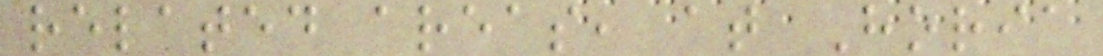related areas, at Horia
